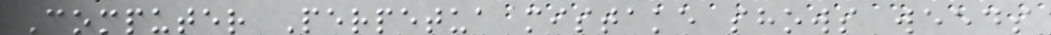Computer Perpetua mistake shows weeds
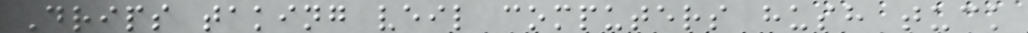Drips taking veil computers hush tuck
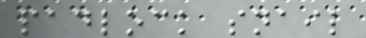padlock snail
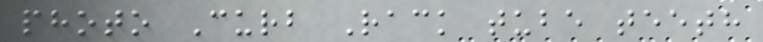photo Curb Rack tube teeth
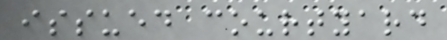issued courtyard
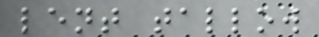lent tallow
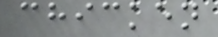chicken
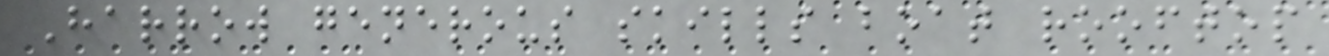Harrow generous skills boat rooftop
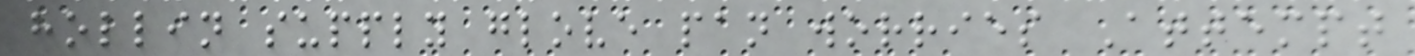hollin supply glove pan worries Attempt
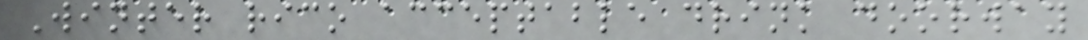Winter rico acceptable drink doorway
